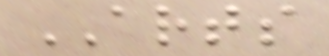ARTS
